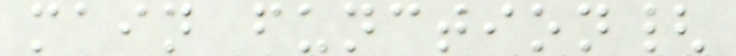main function{
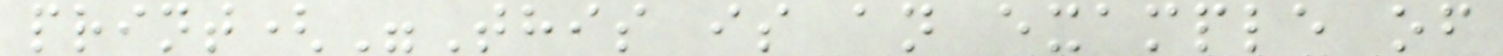print("This is an example of
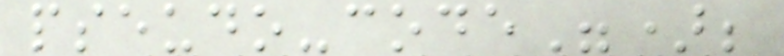pseudo-code");
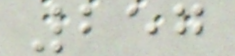257
